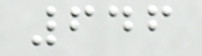646
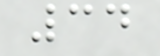34
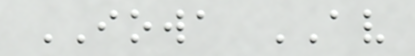IOWA AV
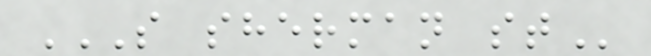S SHERMAN ST
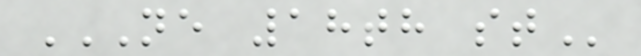NE 18TH ST
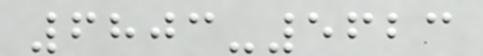6803-5623
